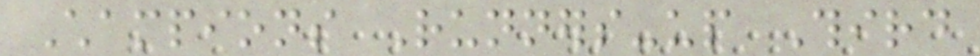Champions Runners-up Third
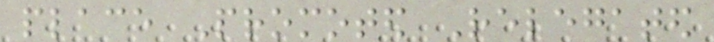place Promoted Relegated
